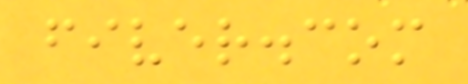fiver.com
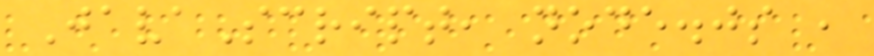JavaScript, node.js ,
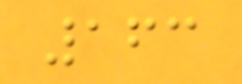163
